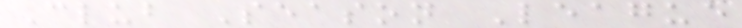Club Season League
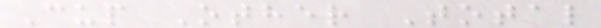Cup Other Total
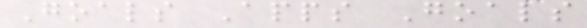Goals Apps Goals
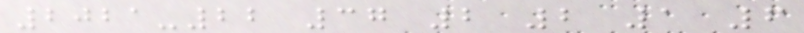2021-22 37 2 2 1 6
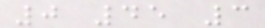0 45 3
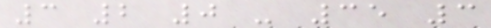3 2 0 - 35 3
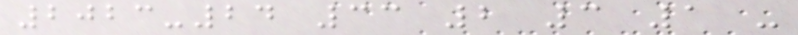2023-24 33 2 3 1 -
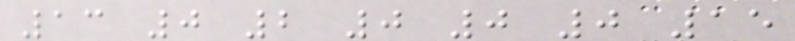13 0 2 0 0 0 15
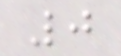0
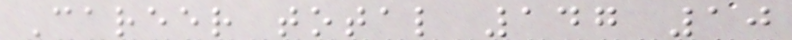Career total 147 10
